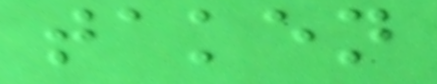taken
